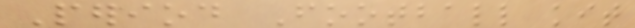Period Football kit
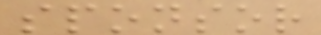sponsor
